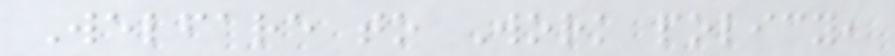Welfare to Work policy,
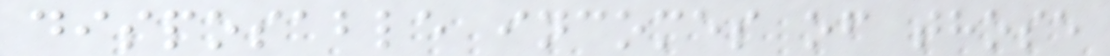disposable incomes of those
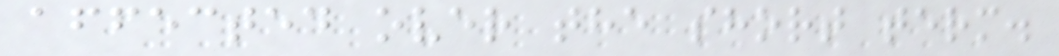affected over the short term.
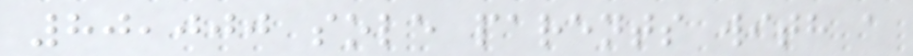80,000 sole parents with a
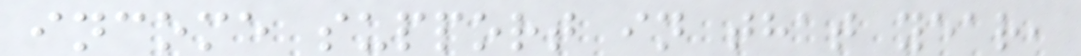income support in that year,
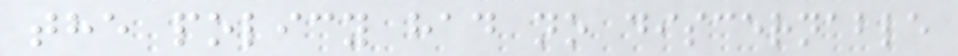the policy had no discernable
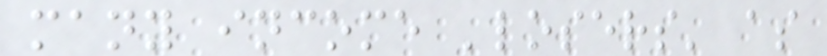many income 'losers' as
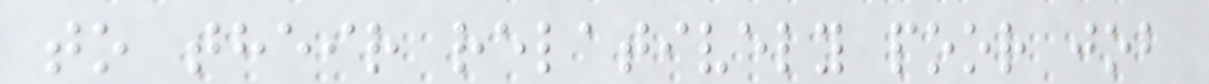to their relatively poor job
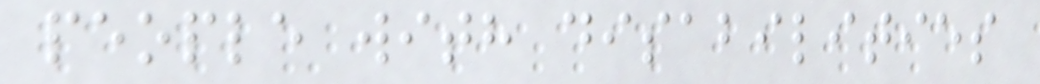people with disabilities
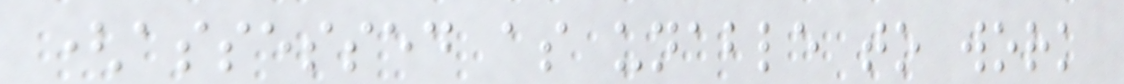(assessed as unable to work
